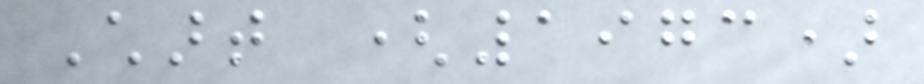Chart (1973)
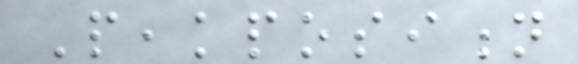Peakposition
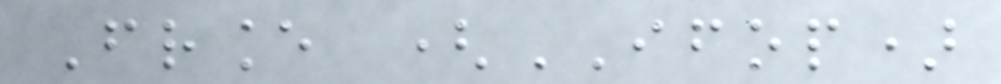France (IFOP)
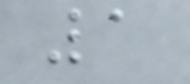1
